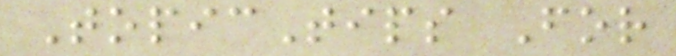TopicTips For
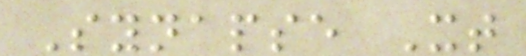Synapse Xt
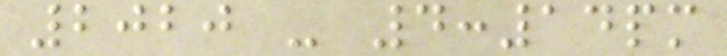2020 - 4:14pm
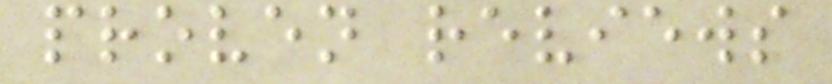proven reviews
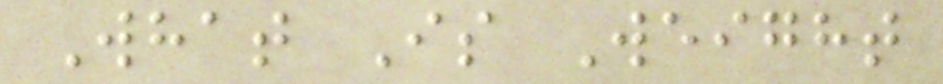What Is Weight
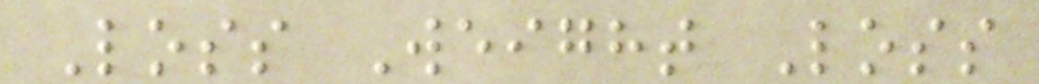Loss Weight Loss
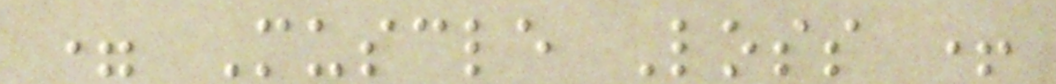= Muscle Loss +
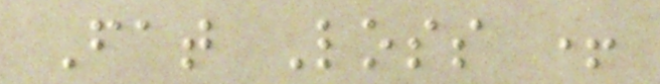Fat Loss +
